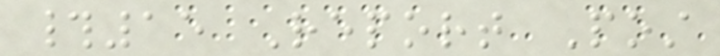#15 Report Post
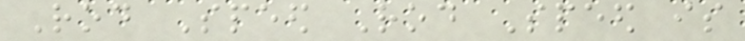Rod Speed Rod Speed is
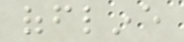offline
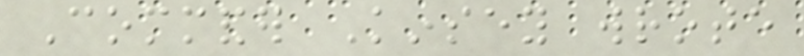Commander Kinsey wrote
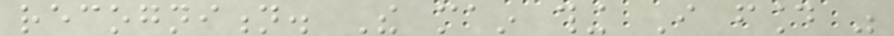recognition. The main thing I found was
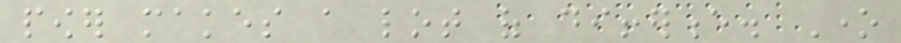power makes a lot of difference. One
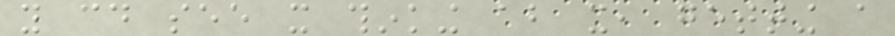you could see it thinking about it, getting a
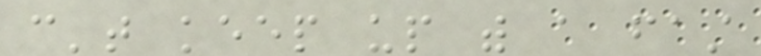can't keep up with a fast
